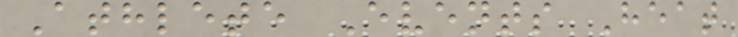Athlete Events Heat
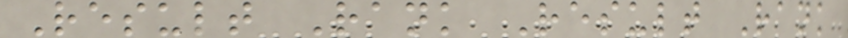Result Rank Result Rank
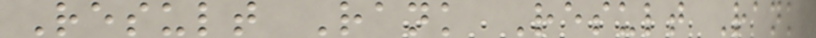Result Rank Result Rank
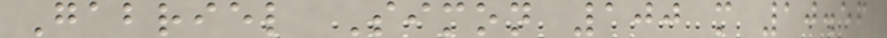Gabriel Simon 100 m 10.56
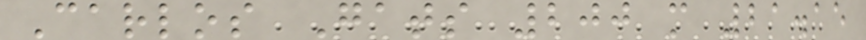Carlos Gats 200 m 21.15
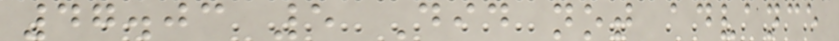47.03 5 Did not advance
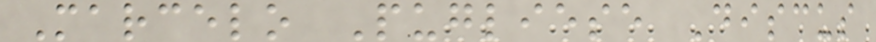Marcelo Pugliese Discus
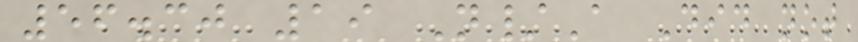56.30 19 N/A Did not
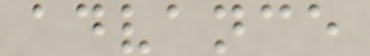advance
